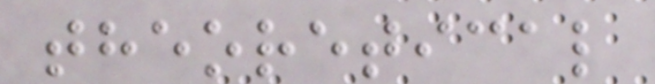theoretical
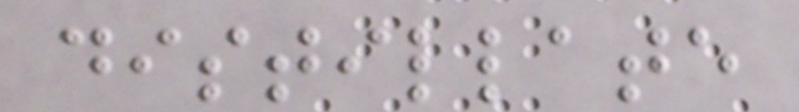distillate
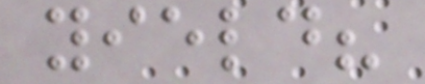yield?
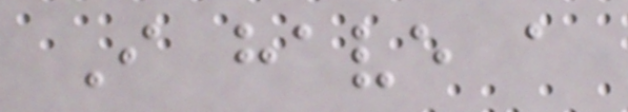I have a
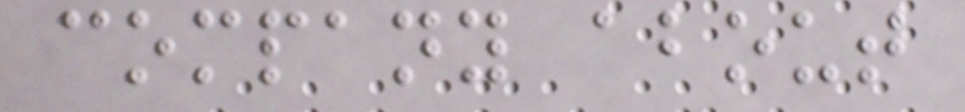company about
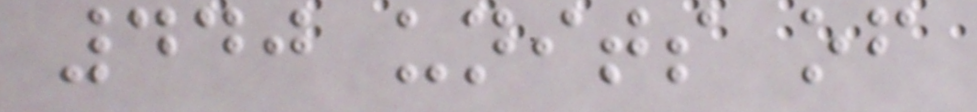440 units of
